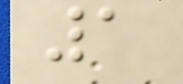1
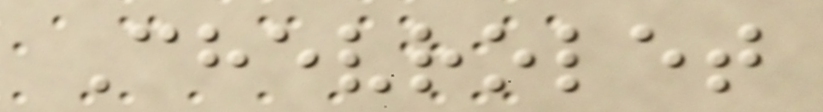Chevrolet
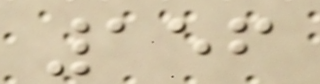156
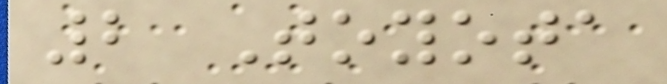2 Toyota
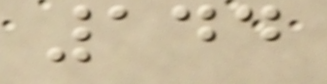144
